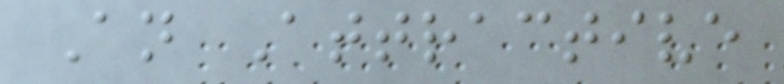An Attractive
